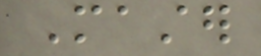Master
